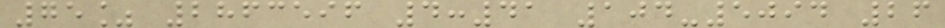75% 2863596 4:41 104-5094 26
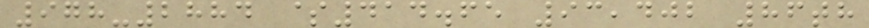978-2884 $414.65 93,402 86th
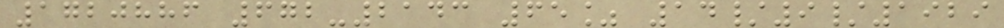1720886 672-2143 65% 14/9/1929
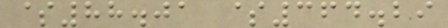$88.01 $364.29
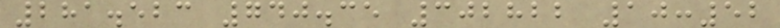281.523 740.35 302822 10:52
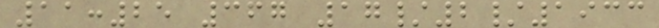11:25 367 17/2/1933
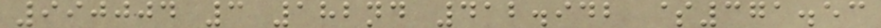990004 3 182nd 412.942 $371.53
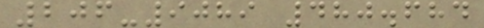206-9089 480.684
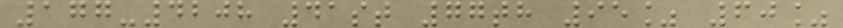177-4208 41st 77th 95% 60%
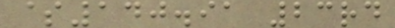$140.91 23rd
